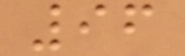96
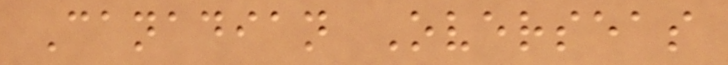Canadian Overseas
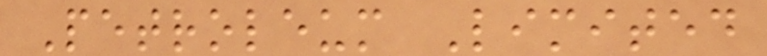Petroleum Limited
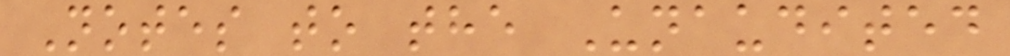Notes to the Unaudited
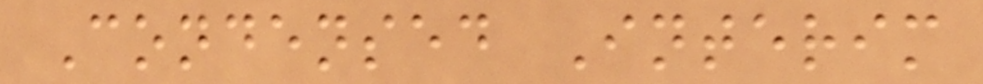Condensed Interim
